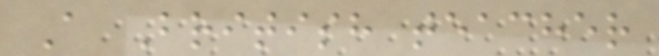A British teacher
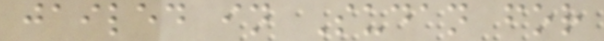jailed in Sudan for
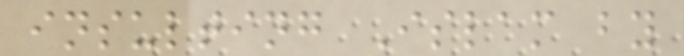insulting Islam by
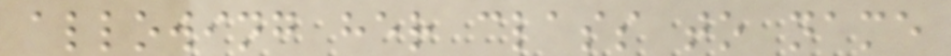allowing her class to name
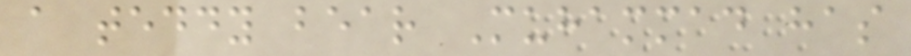a teddy bear Muhammad has
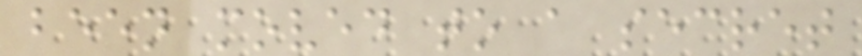been moved to a secret
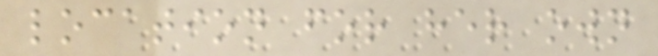location for her own
